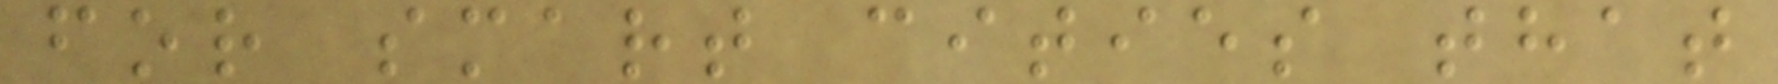for smart cities that
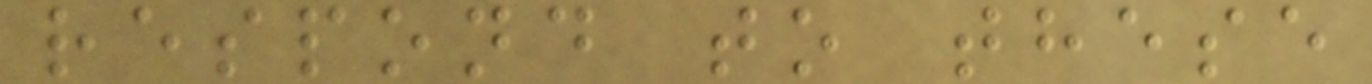respond to these
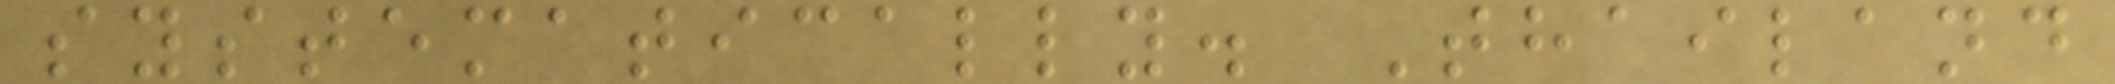systematically. Thailand
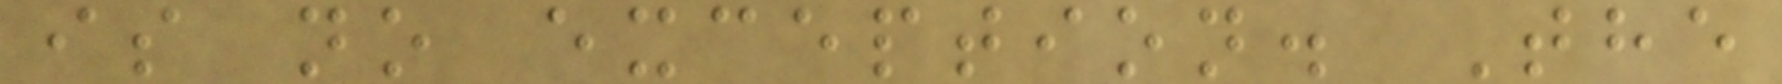is no exception. The
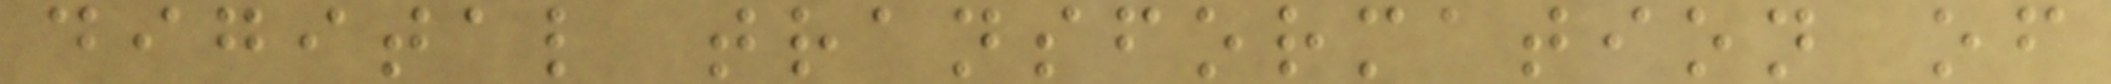digital transformation of
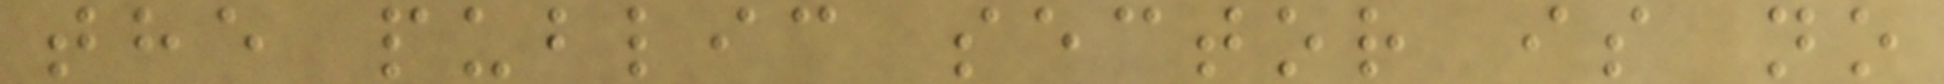the public sector is no
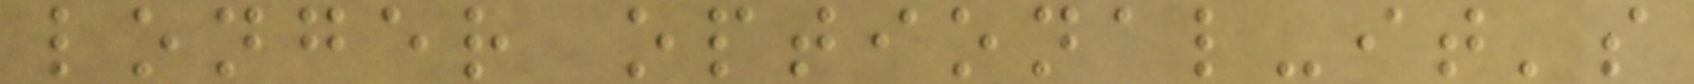longer optional-it's
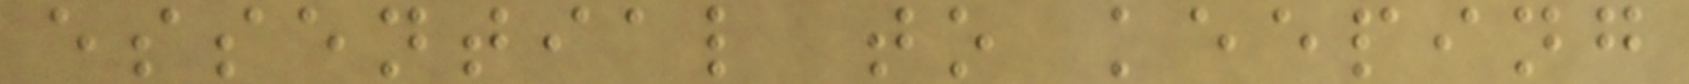essential to keeping
